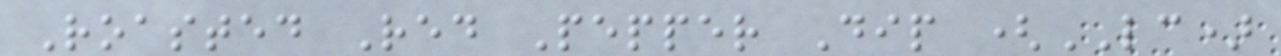Roasted Red Pepper Dip (LC)
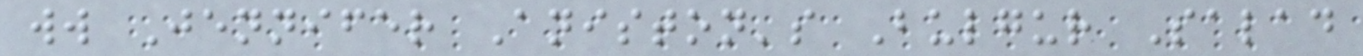ww Jennifer Aniston's Bulgur Salad
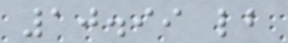10.99 lb
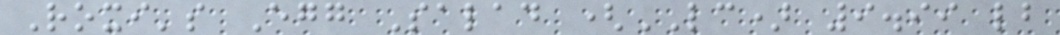Roxi's Egg Salad (LC) 9.99 lb
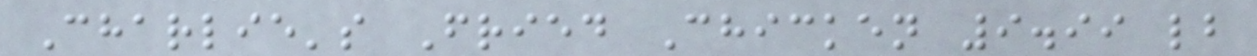Charlie's Fried Chicken 9.99 lb
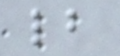lb
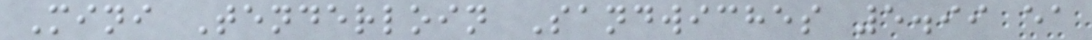Mini Tenderloin Sandwiches 5.99 ea
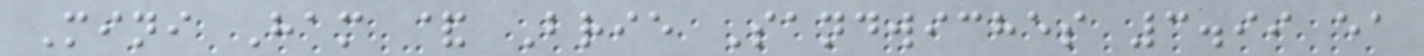Mini Ham & Brie Sandwiches 3.99 ea
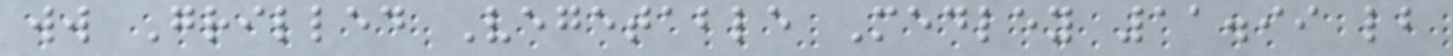ww Grilled Vegetable Medley 11.99 lb
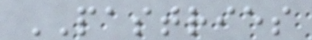PASTRIES
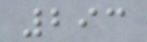293
